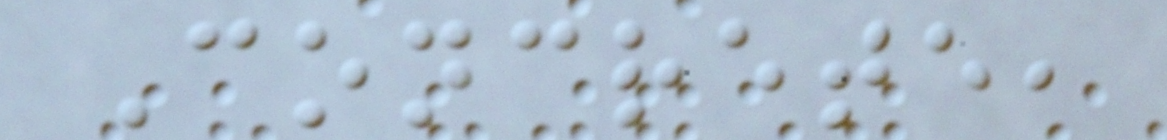Concrete,
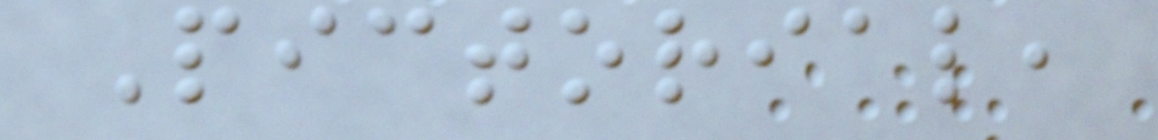Pictorial,
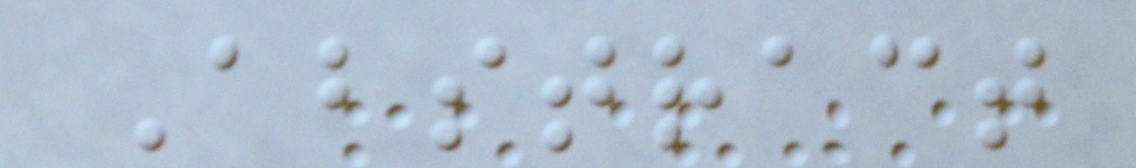Abstract
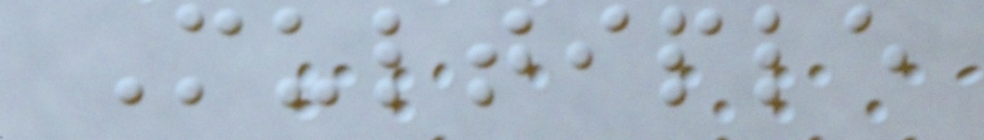Multiple
